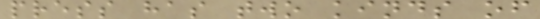press has two kinds of
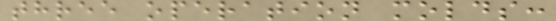three operation molds:
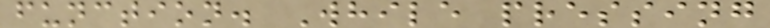function. While pressing
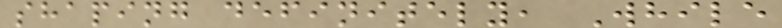shaping definitely, While
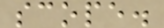scope.
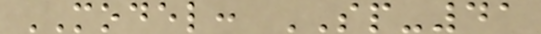MODEL: SP-41
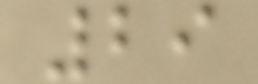29
